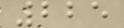225
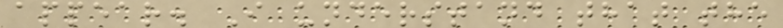appear. I understand that the
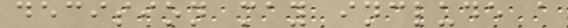decision may include a
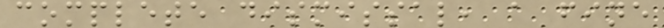complete dismissal, a fine
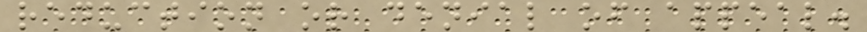reduction or denial of appeal.
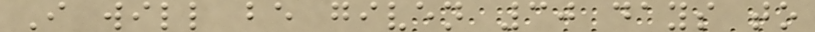I will be given 30 days to
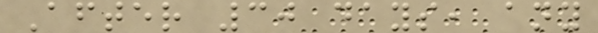After 30 days, any
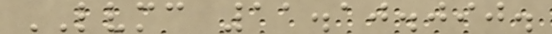LVMC 11.10.090.
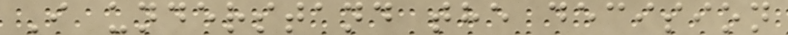I understand the decision
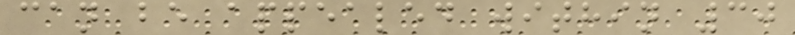can be appealed within 30
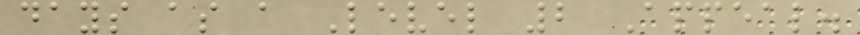days as a Level 2 Appeal.
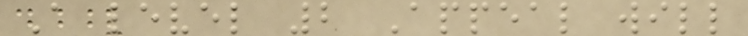A level 2 Appeal will
